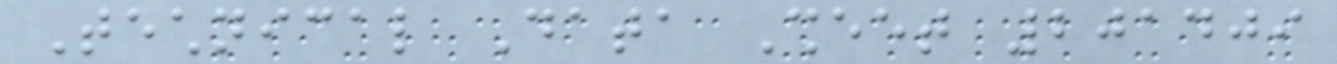Technical Data Sheet 201409
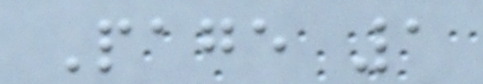Page 1
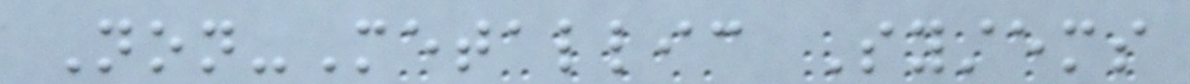Non-Metallic Systems
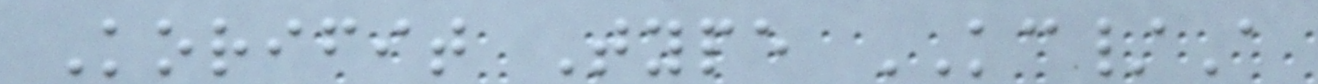Korifit Type KC/A
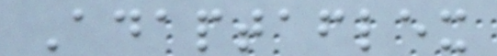Adaptaflex
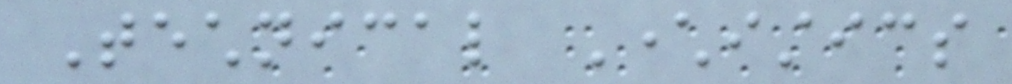Technical Characteristics
